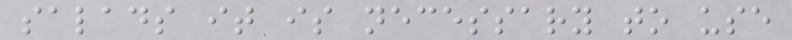salads it is necessary to use
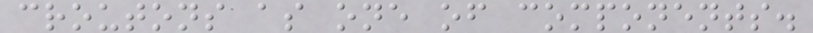croutons as one of components.
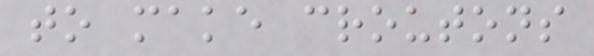to make croutons
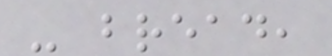- bread,
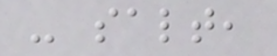- salt,
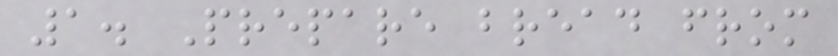1. Prepare bread from
